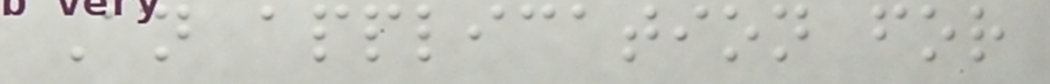An application for
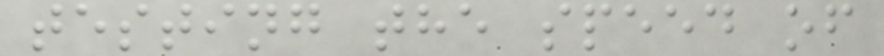testing the speed of
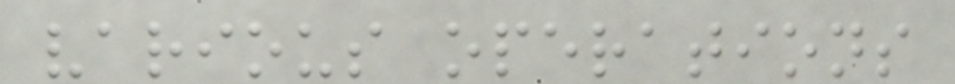various operations
